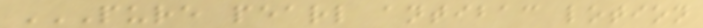PURE PEARL ANTIBAC LOTION
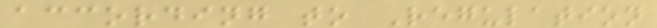according to Regulation
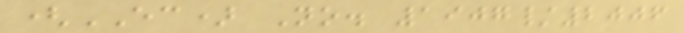(EC) No. 1907/2006
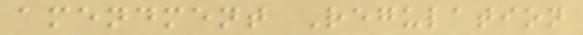amendment Regulation
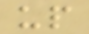up
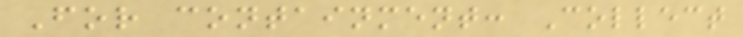For containment: Collect
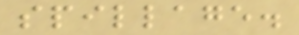spillage.
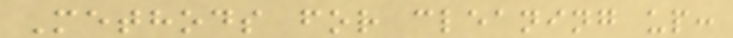Methods for cleaning up:
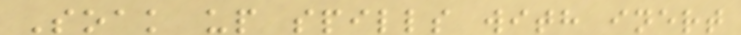Soak up spills with inert
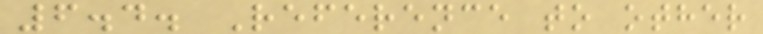6.4. Reference to other
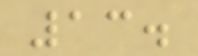13.
